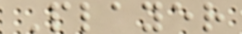Player
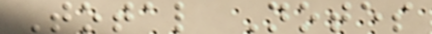Total Notes
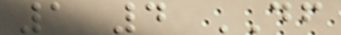1 4 DF
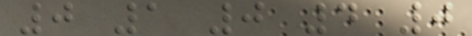0 1 0 4 0
